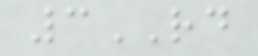3RD
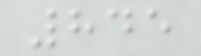845
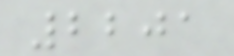2201
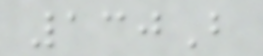130B
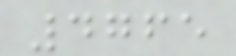4765
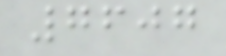7607
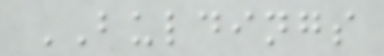BULDINGS
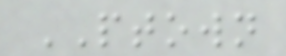PTOWN
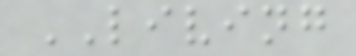LIVING
